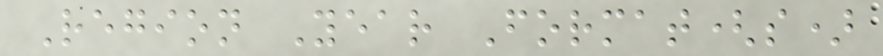Region Year Format(s)
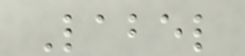Label
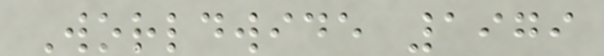Worldwide 1979
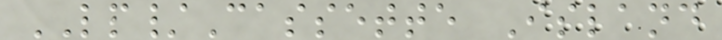LP/Cassette Island
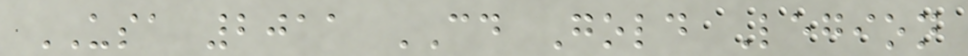USA 2011 CD Gold Legion
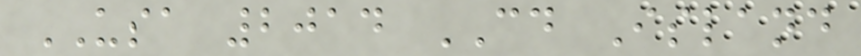USA 2014 CD Island
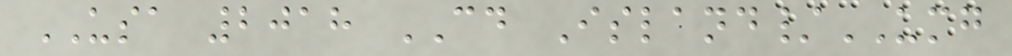USA 2018 CD Island/UMG
